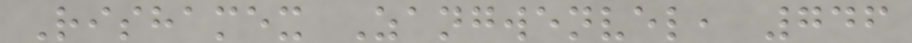Rishamex Zangwenvel, 746
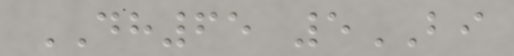DH65 5BI
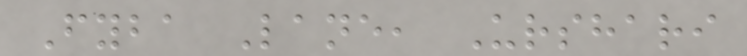Fyba Lane, Urshari
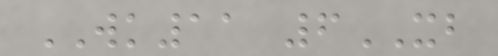WK11 6XB
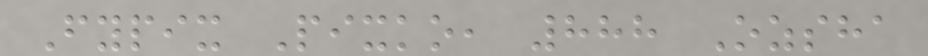Fypix Pixko, 888 Ozsha
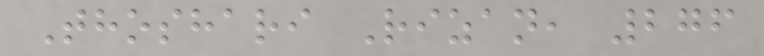Thoshari Rizan, 276
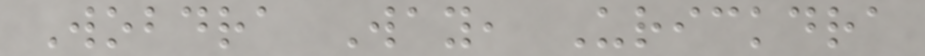Wobdra Way, Urickdra
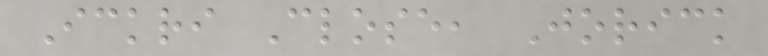Ickri Close, Jorick
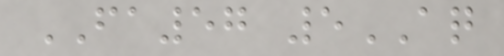FA57 5AQ
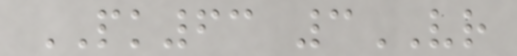PK63 3VR
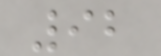92
